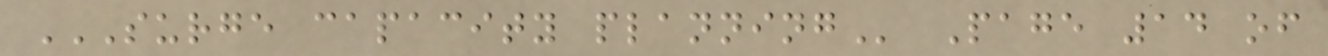SURGE CAPACITY PLANNING Page 14 of
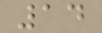14
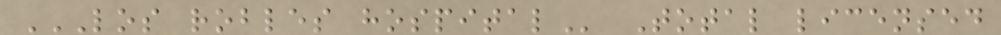LOS ROBLES HOSPITAL Total licensed
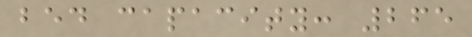bed capacity: 265
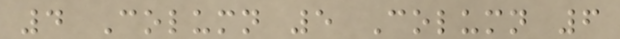4 Column 5 Column 6
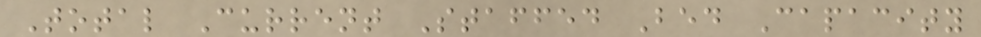Total Current Staffed Bed Capacity
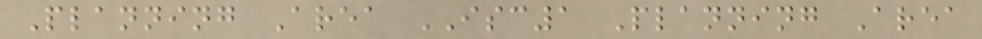Planning Area ISC1 Planning Area
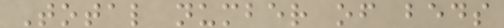Total number of beds
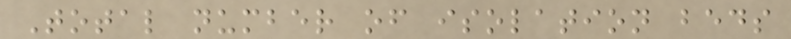Total number of isolation beds
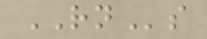RNs
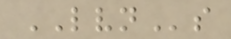LVNs
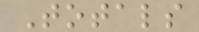Totals
